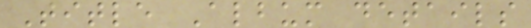Title Album details
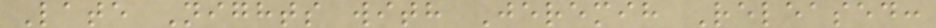Late Nights with Jeremih Released:
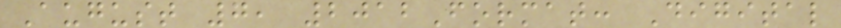August 7, 2012Format: Digital
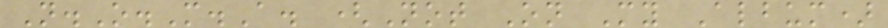N.O.M.A. (Not On My Album)
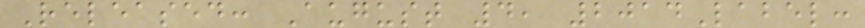Released: August 4, 2014Label:
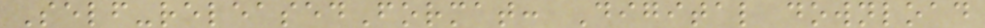Self-releasedFormat: Digital download
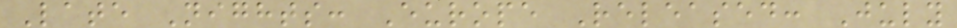Late Nights: Europe Released: July
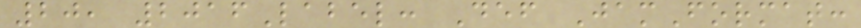20, 2016Label: Def JamFormat:
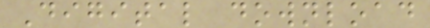Digital download
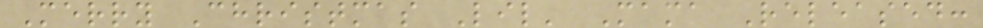Merry Christmas Lil' Mama Released:
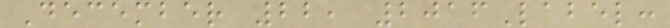December 22, 2016Label:
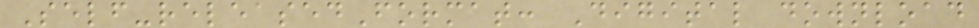Self-releasedFormat: Digital download
